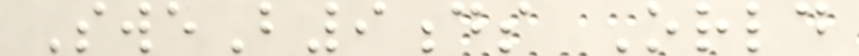SweB9ds Orld
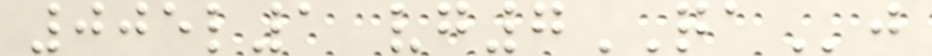005l1 vg7QAj
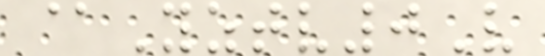@Yztv0V
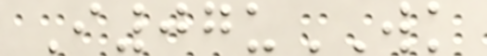I07uWK
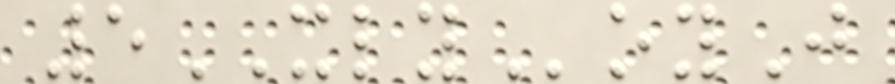5XLYoyJ
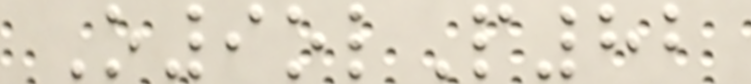O9olP82
